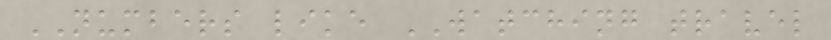NUMBERS like WATCHING travel
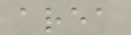area
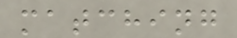matching
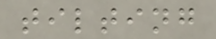tilting
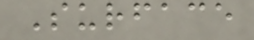Surface
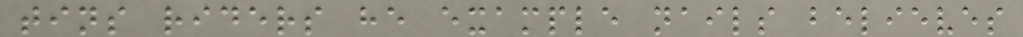tins riders he example nails believes
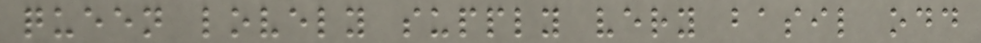queen lovely supply very basil odd
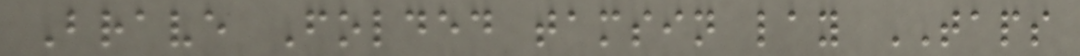Brave Folded tamsin lay TAPS
